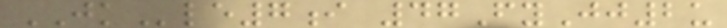JKle7i 47FyJj2u
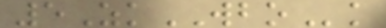5ZkWBOk
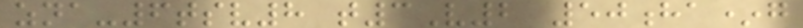zna-6tsv8 t3V2 50ha*g
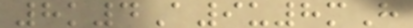8k4A9u8mH
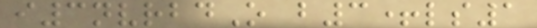i3nvrbdO b3+ls1
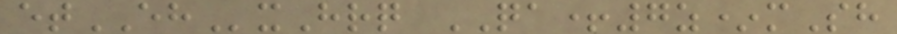etEHxHrq QA+7z*mSh
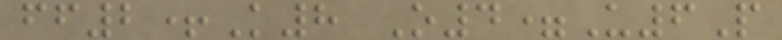ff2+K8 O4=U6P
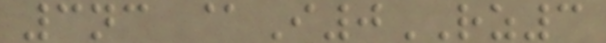3nc @I0RZ3
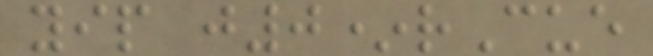yip j0*rCue
